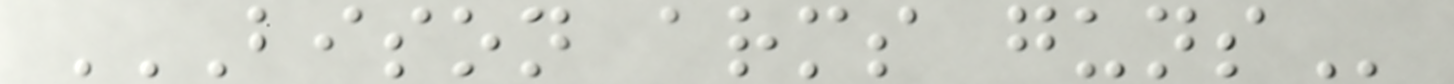BISON ARMS GUNS
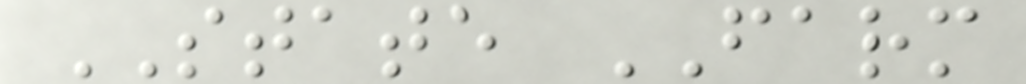STATE FARM
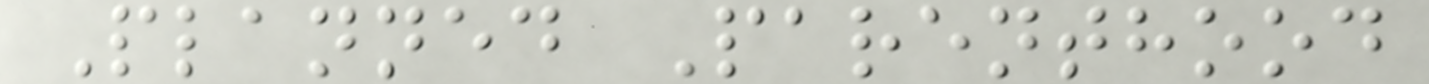Planned Parenthood
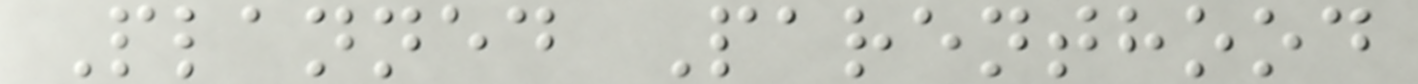Planned Parenthood
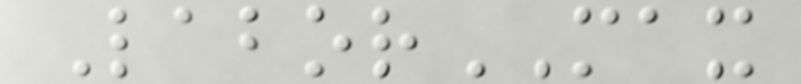LaborMAX
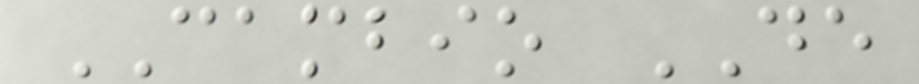CAMBIO DE
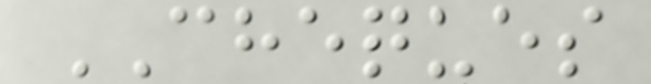CHEQUES
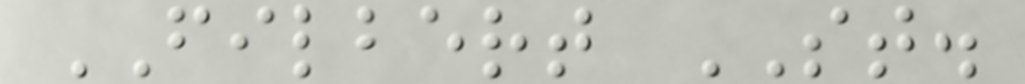FILBERT ST.
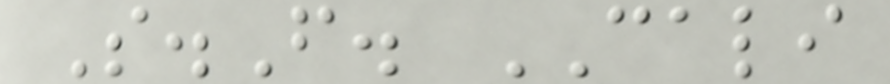S.F. CALI
